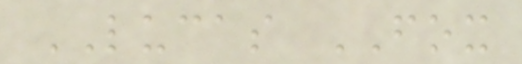LUCAS FOX
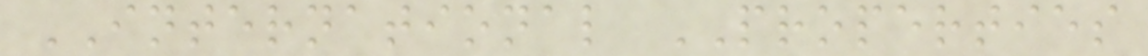INTERNATIONAL PROPERTIES
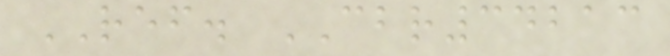REF. CBR34213
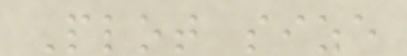Plot size
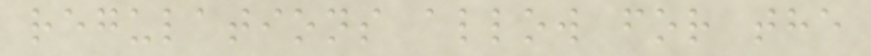regulations allow for the
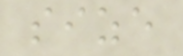size
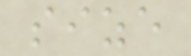size
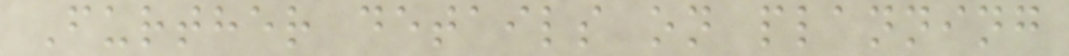Further details on planning
